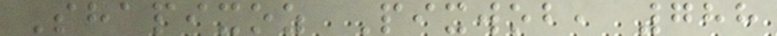Shapixoz Pixwob, 788
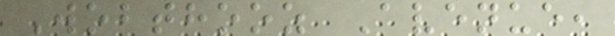Wobthooz Avenue,
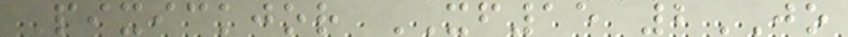Pixickjor XF15 2JO
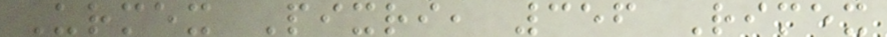Urmex Pixri, 356 Rimex
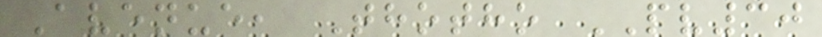Avenue, Thotho PV30
